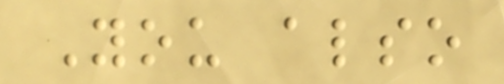You also
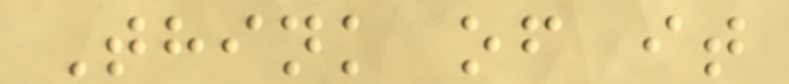Think of it
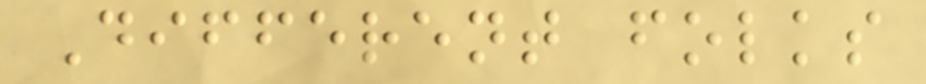Different folks
